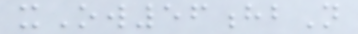xOw56hbN
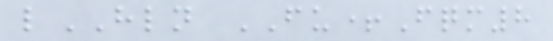lHLN FU+Fqm8
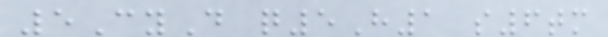5CyD q5H1 s6tm
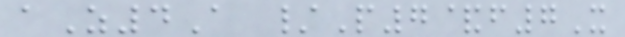aZ4A /P7&f7X
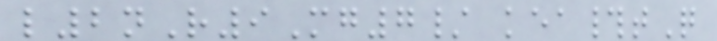l2nR9Mg7/ kea#tQ
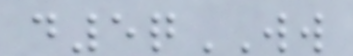d5qWW
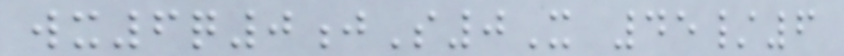wx6q0jS0X 45/6
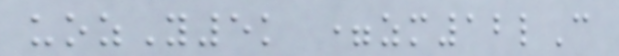uozY5k =zm12lC
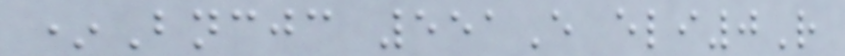*Bncjc 551E eli0R
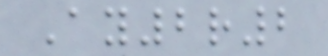Ay2r2
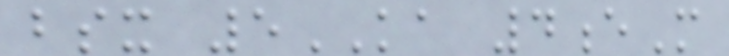bsx 5KA 4eM
